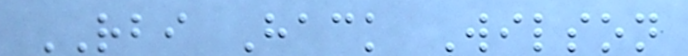RBI Hack Wilson
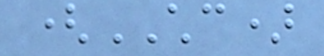(CHC)
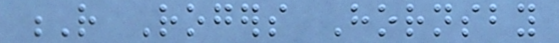R Rogers Hornsby
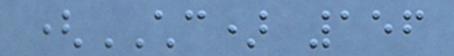(CHC) 156
